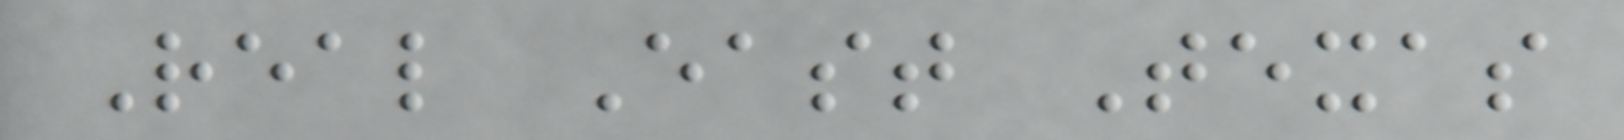Real East Texas
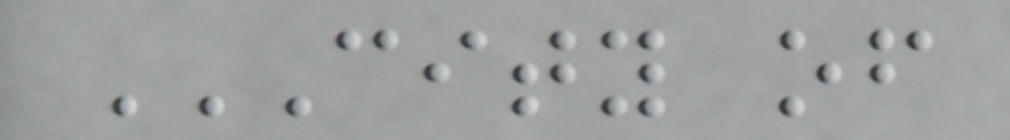CITY OF
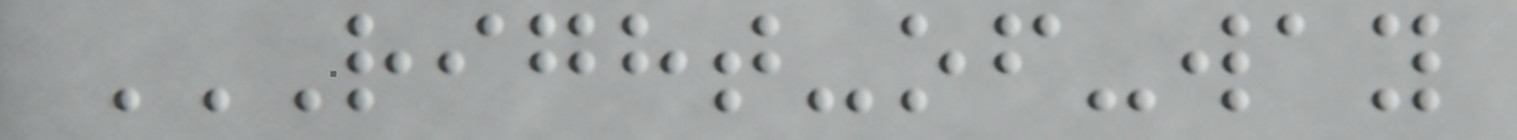RIGHT-OF-WAY
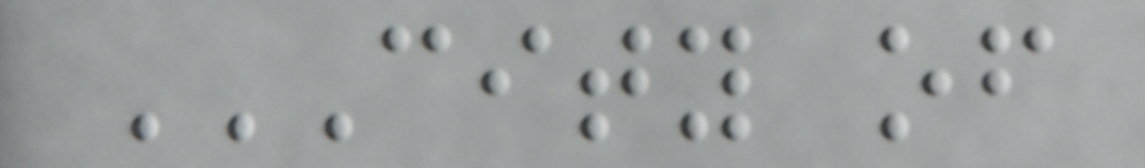CITY OF
